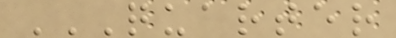QUARTER
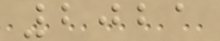2021
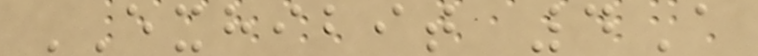EXHIBIT 4A
